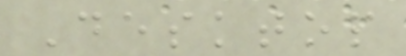Desktop
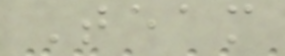Team
